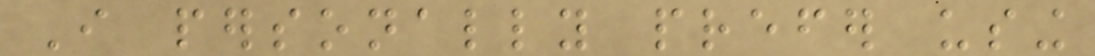I personally prefer using
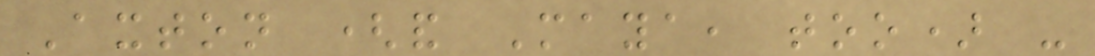Axton (and Maya, too) -
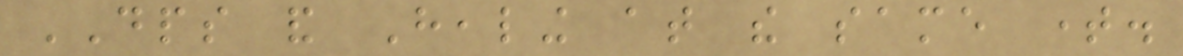DPS and Healing at the same time.
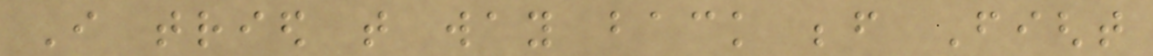I tried that way back before Fight
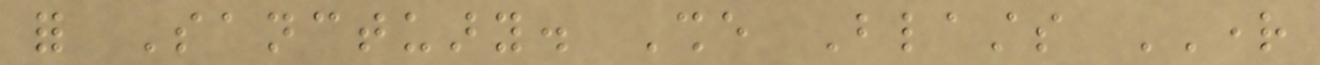for Sanctuary. She Blasts RIGHT
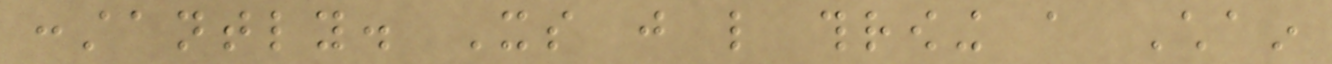constantly. Its just like throwing a Chain
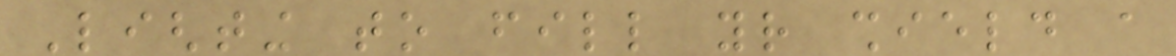Lighting to fill your shield a
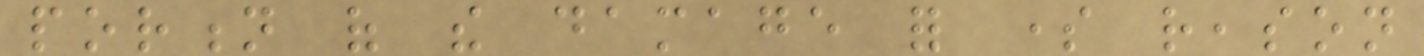portion of the damage for some reason
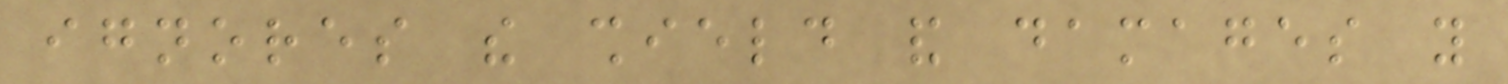ignores the shield and damages you
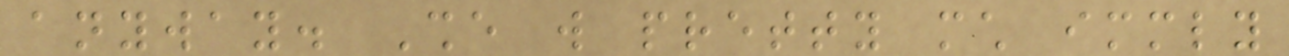anyway. She will pretty much immediately
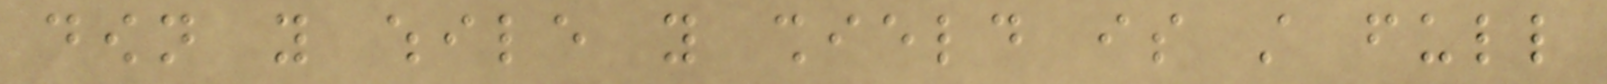down you while you shield is still full
